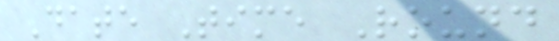Date Time Round
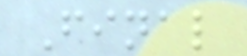Final
